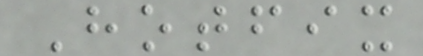Hotfix
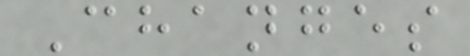Changes
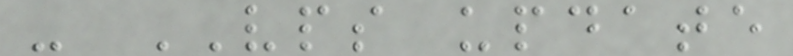- VPS update
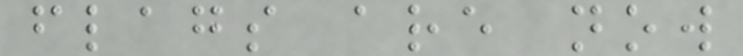flags are now
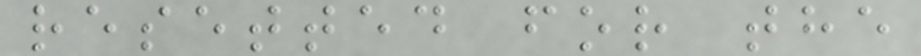resetted for the
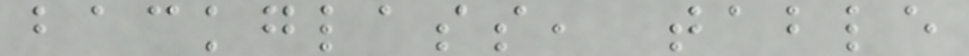backglass, table
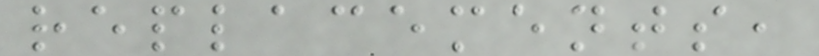replacements,
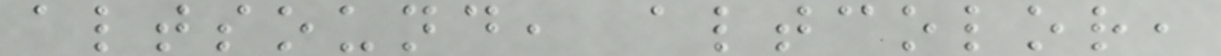altsound, altcolor,
